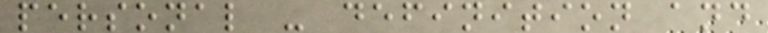personal - definition and
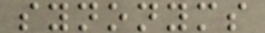synonyms
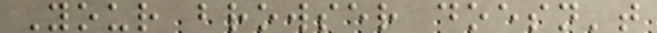Your browser doesn't
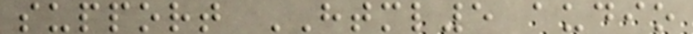support HTML5 audio
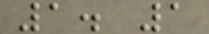1. 1
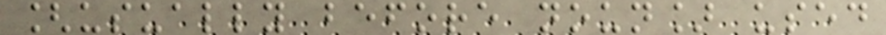[usually before noun] used
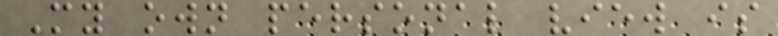My own personal view is
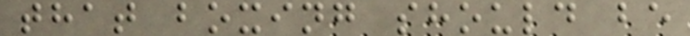that boxing should be
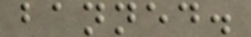banned.
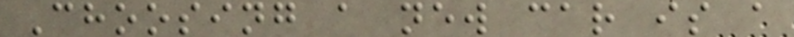Choosing a new car is a
